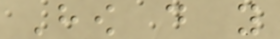How do you
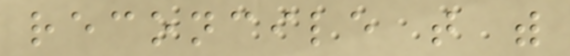reconcile that with
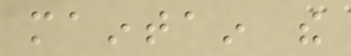maintain the
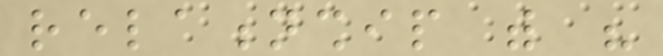relationship with his
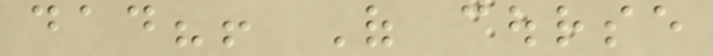dad?! Of course
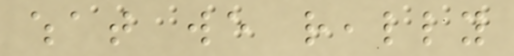what we really
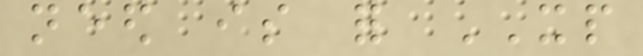need is for XP
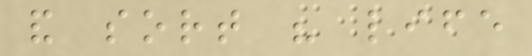and sort his life
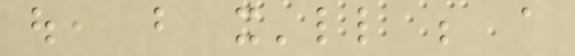out, but it'll be a
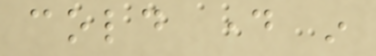cold day in
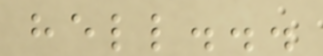hell...
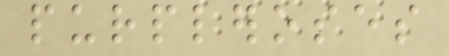purpleroses
